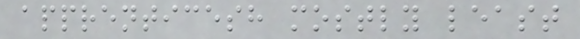apprenticesh mostly least
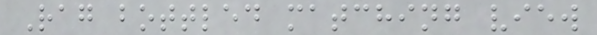Rag bottled matching view
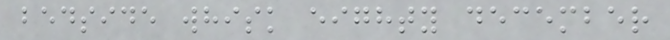bedside whisk eighty december
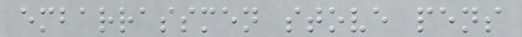embarrassmen stove pens
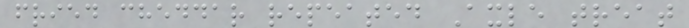fried cheddar repeated Axle treat
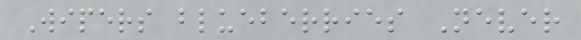Wipers blueberries Never
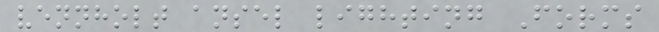vennholt ansel lighting Forms
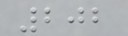202
